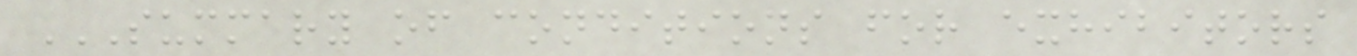SUMMARY OF CONDITIONS FOR EXHIBITORS
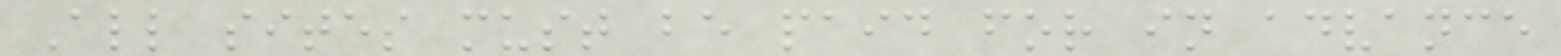All sites must be paid for in advance
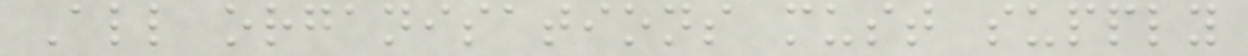All organisations must supply
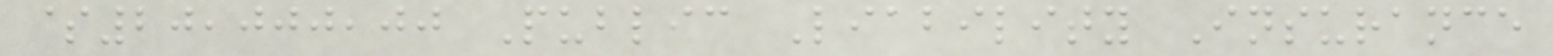$20,000,00 Public Liability Insurance
